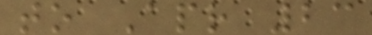to Apr 23
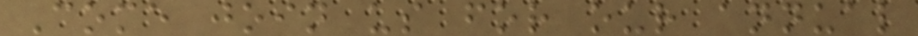Come join us for our annual
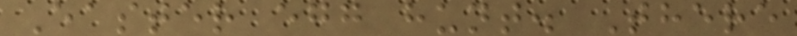Easter egg hunt. There
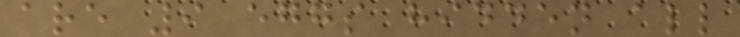are 9 eggs hidden all
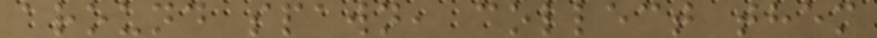around spawn, collect them
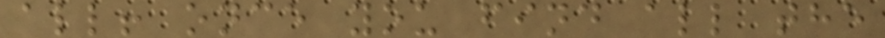all! once you find all the
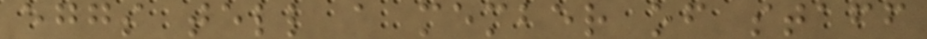eggs tell a member of staff
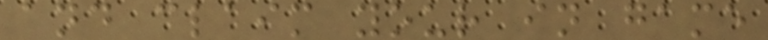and claim your in game
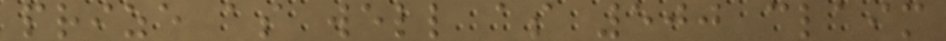prize as well as 500 claim
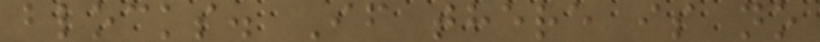blocks. If there is no
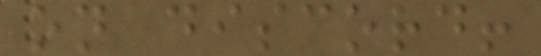on discord!
